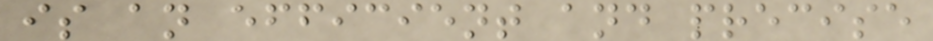is an efficient and precise
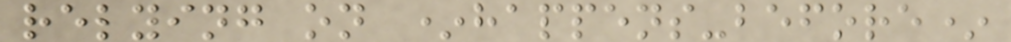relying on *happens-before*
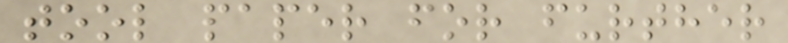tool paper for further
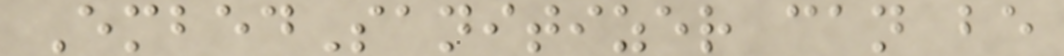EmbedSanitizer can be
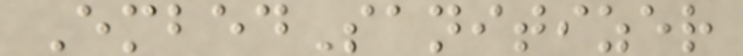EmbedSanitizer
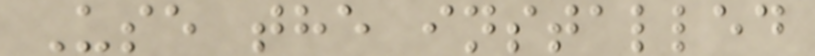Use the installed
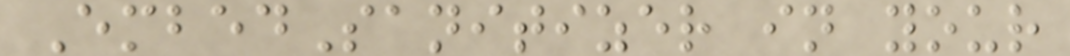EmbedSanitizer in your
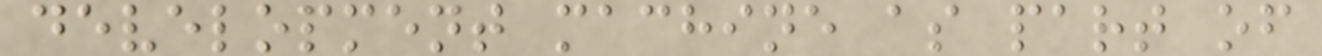development machine as part of
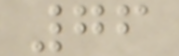76
